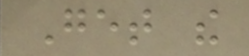Get the
